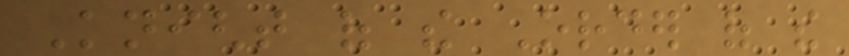Knight of the Order of the
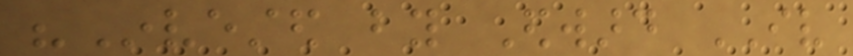"Invested by Edward IV
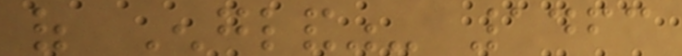of England"- 1463
